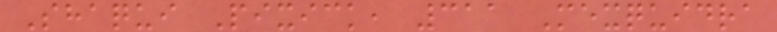Shaqui Pixick, 311 Mexquidra
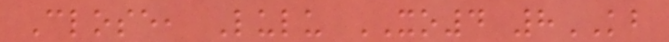Close, Lulu XO4 8KB
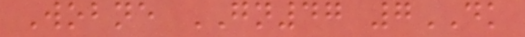Wobne GN47 7DK
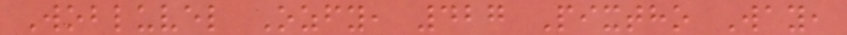Wobluvel Ozfy, 427 Pixtho Way,
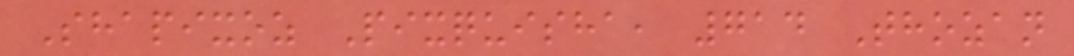Shapixoz Pixquisha, 714 Thozan
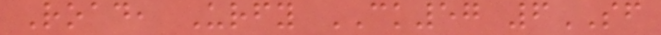Road, Urfy CK57 6SF
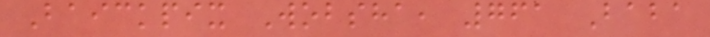Baickpix Wobsha, 761 Baba
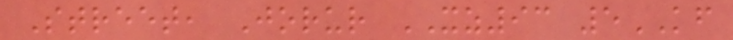Street, Jorur XZ93 5KF
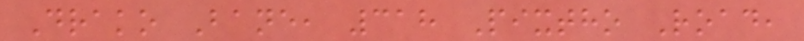Drako Bane, 318 Pixtho Road,
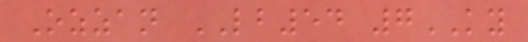Ozzan LB54 7KY
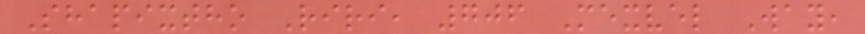Shapixtho Riri, 706 Mexvel Way,
